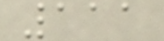111
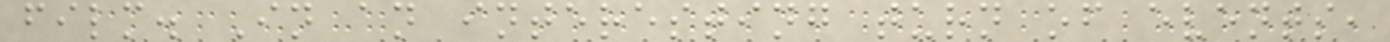film. In an interesting turn of events,
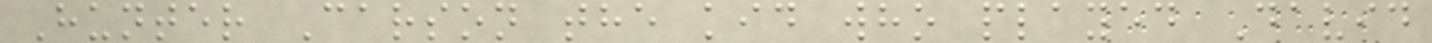Hunter Carson the kid who played David
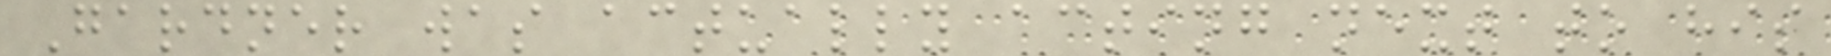Gardner was actually acting next to his
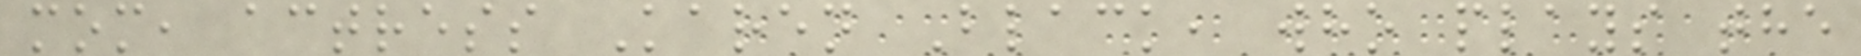mom, actress Karen Black, who plays the
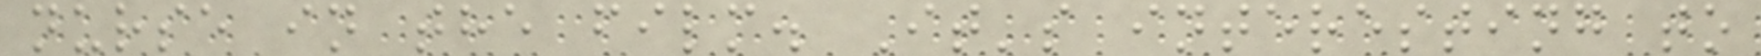nurse in the film. It's interesting to
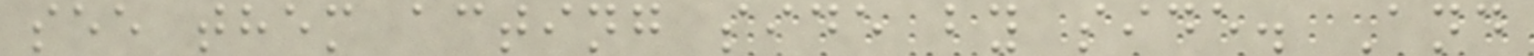see them acting side by side. And
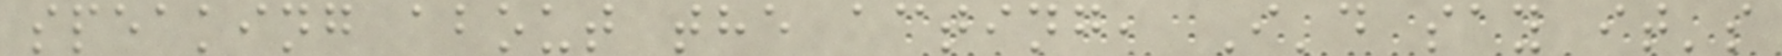speaking about the acting, I'd say it's
